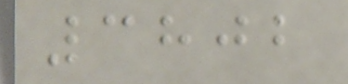3802
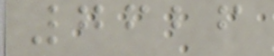7626
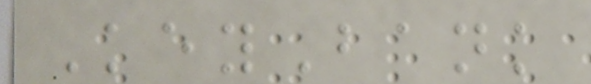KeyBank
